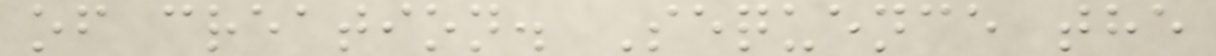of creation. Sequence the
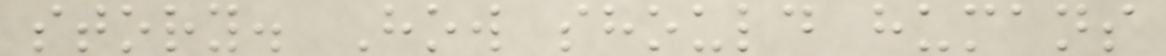story. How should humans
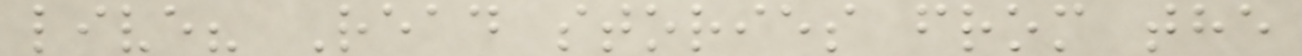live? Read stories from the
